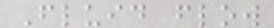Fluid flow
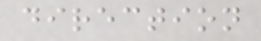direction
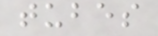tubes
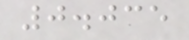0.035
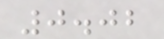0.02
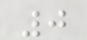0
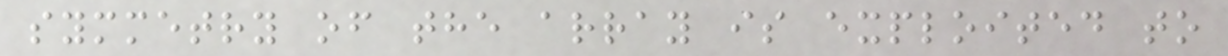symmetry of the array is exploited to
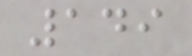149
